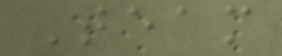Team
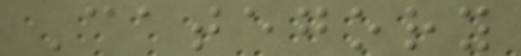Category
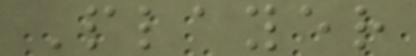Player
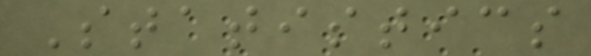Statistics
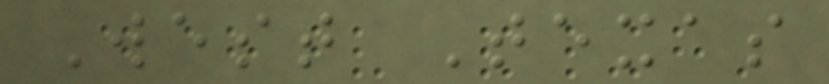West Texas
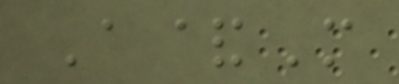A&M
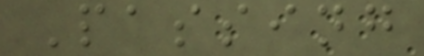Passing
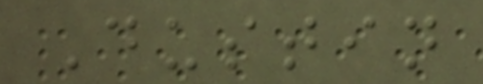Dustin
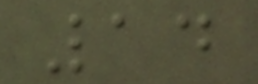14
